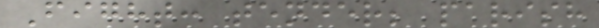Fight: tender; parish
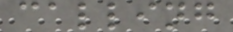calling
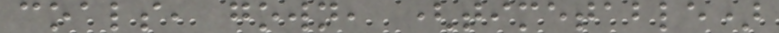coals, gown, (timetable)
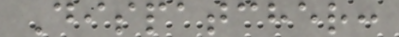Dispatcher:
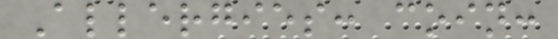Allergies: coin:
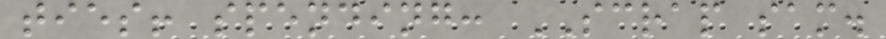ties! spending: SCRAP sam.
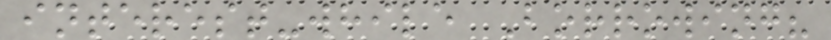interest-while Borrowing?
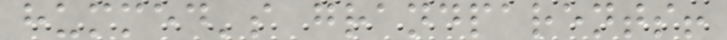hummed's grandparents!
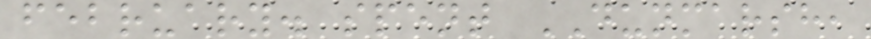february. spent DUNMARSH,
